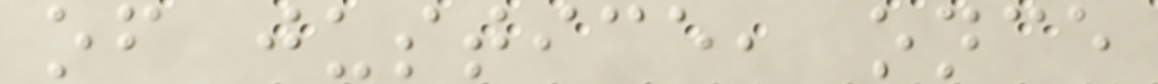of justice, once
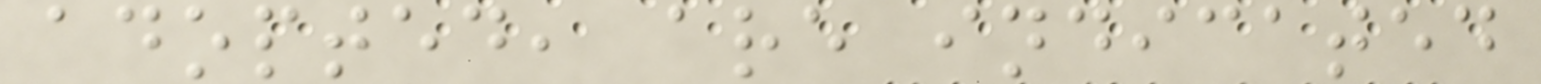adopted, are indicated
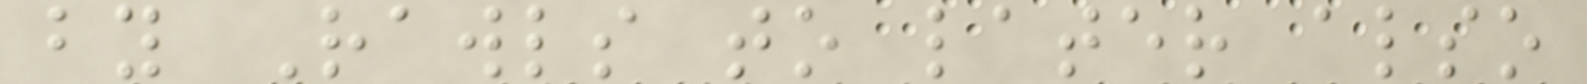by Rawls to later also
